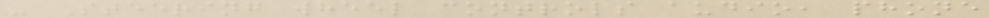- Steering wheel controls audio, phone
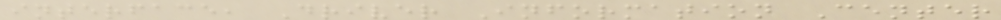interface, Driver Information Center
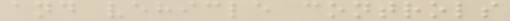and vehicle controls
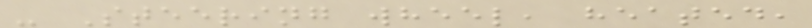- Steering wheel, heated,
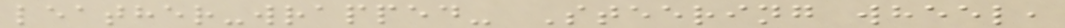leather-wrapped- Steering wheel,
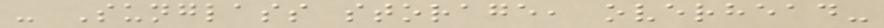- Sunglass storage, overhead-
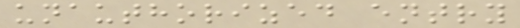unauthorized entry
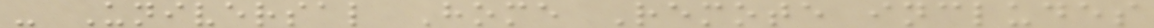- Universal Home Remote includes
